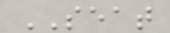SEAT
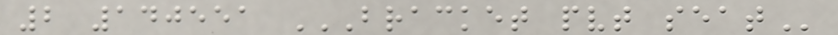2 140551 BRACKET PVT SEAT
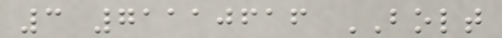3 71110616 BOLT
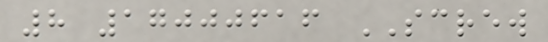8 17000616 SCREW
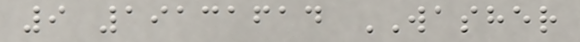9 19131614 WASHER
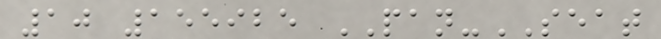10 155925 PAN-SEAT
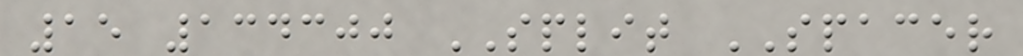15 134300 SPLIT SPACER
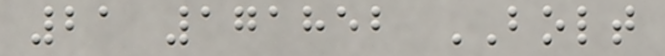21 171852 BOLT
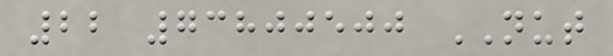22 73800500 NUT
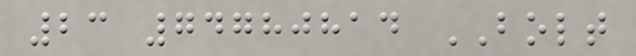23 74780814 BOLT
